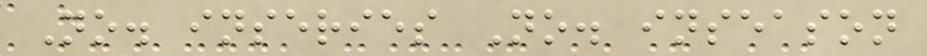No. inseries No. inseason
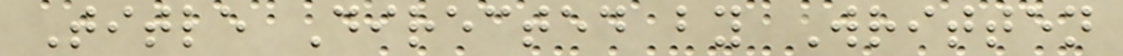Title Directed by Written
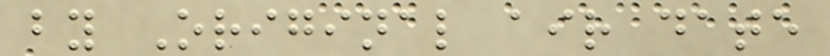by Original air date
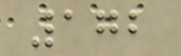172
